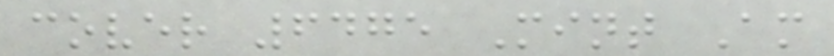cover 6475 Mint Am
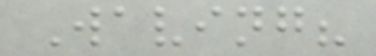Waving?
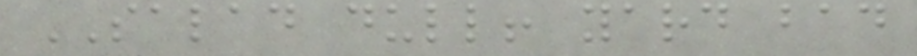SALAD dull! yard bad
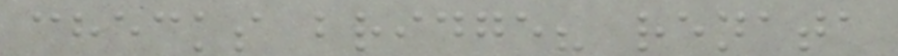checks bridge? renata
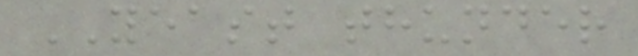YEAST thunder
